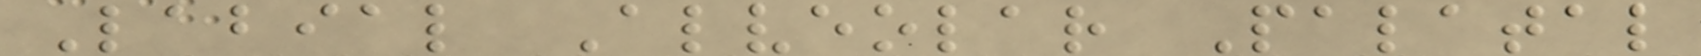Labial Alveolar Palatal
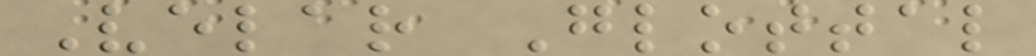Velar Glottal
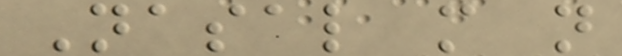Nasal m n
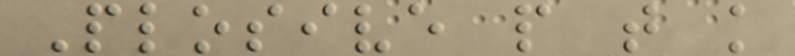Plosive p t k
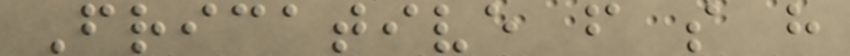Fricative f s h
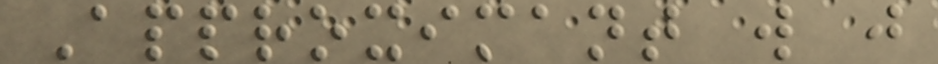Approximant w j
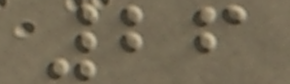26
